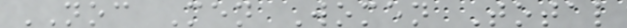NOC Men Women Total
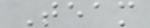Team
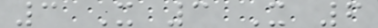3 X 3 X 6
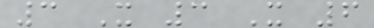3 X 3 X 6
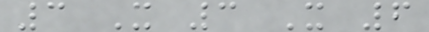3 X 3 X 6
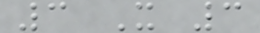3 X 3
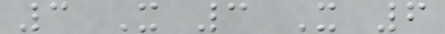3 X 3 X 6
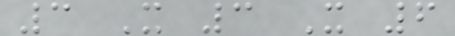3 X 3 X 6
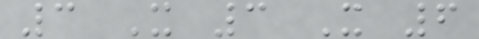3 X 3 X 6
